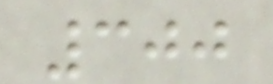300
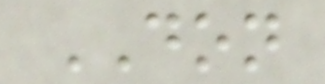DON
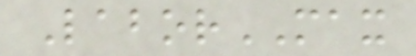LaborMAX
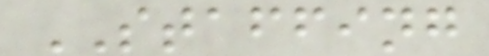STAFFING
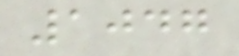1047
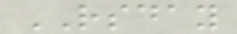RSDAY
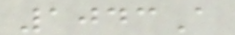1043A
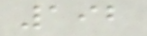192
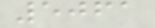5061
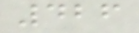426
